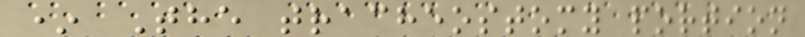* The tracheostomy portion
